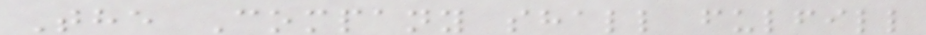The Company shall fulfill
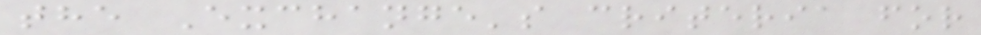the Exchange's criteria for
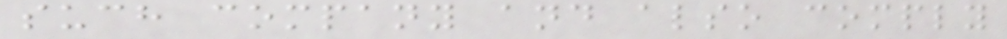such company and also comply
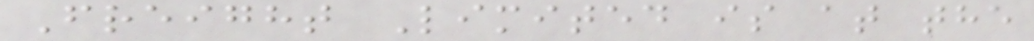Freight Limited is at the
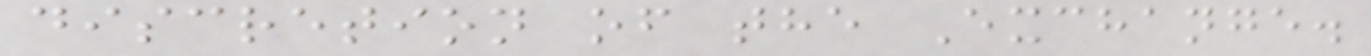discretion of the Exchange.
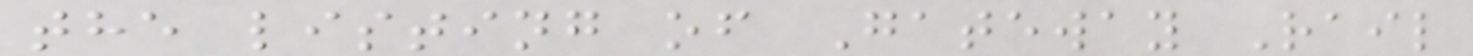the listing of Gateway Rail
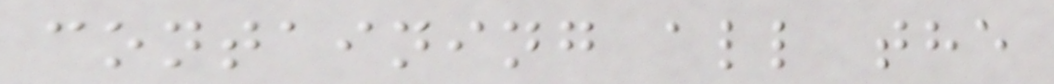containing all the
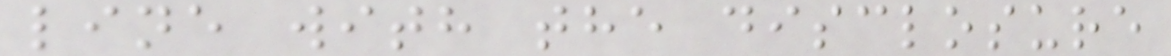line with the disclosure
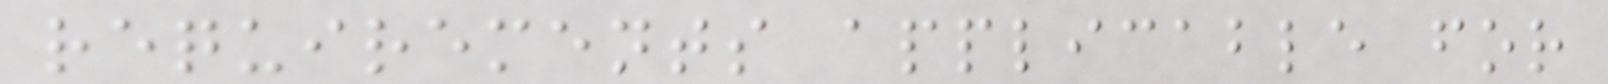requirements applicable for
